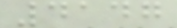4147
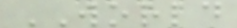WORLD
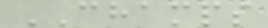CHAMPS
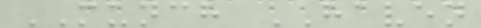MUNCH HAVEN
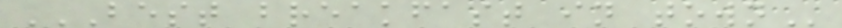BEST BREAKFAST IN TOWN
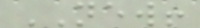NEW!
